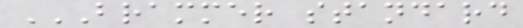BRAMMER STANDARD
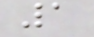1
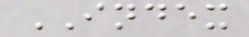INDEX
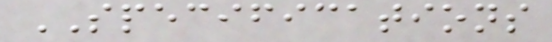SPECIFICATIONS
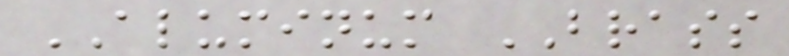ALUMINUM BRASS
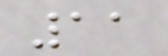11
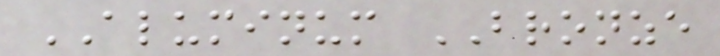ALUMINUM BRONZE
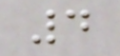4
